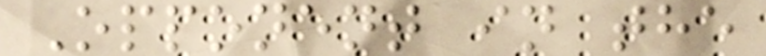Opponent in the
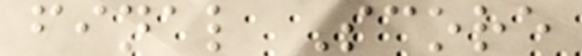final Score
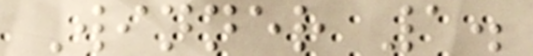Winner 1.
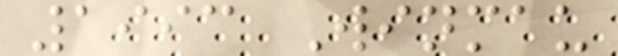1993 Winmau
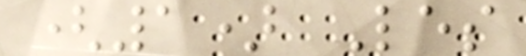(1) Les
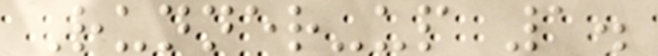Runner-up 1.
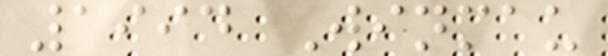1994 Winmau
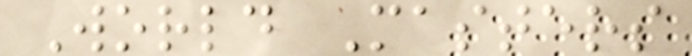World Masters
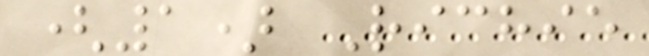(1) Richie
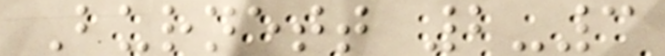Burnett 2-3
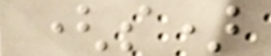(s)
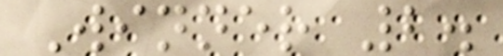Winner 2.
